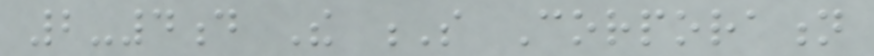2-4d The S Corporation
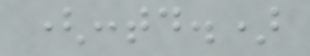(contd.)
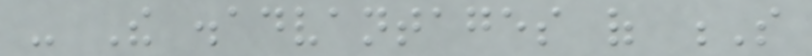- The disadvantages of S
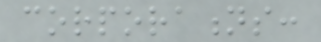corporations:
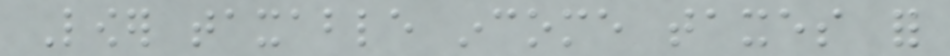Lower taxable income taxes for
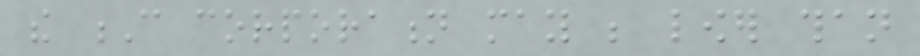the C corporation may be lower than
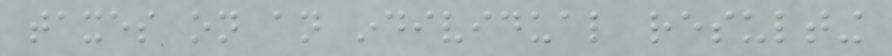taxes on an individual resulting
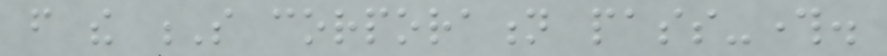from the S corporation pass-through.
